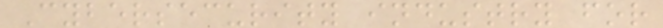Cybersecurity industry for
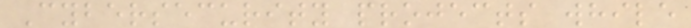Cybersecurity projects while
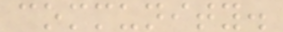community.
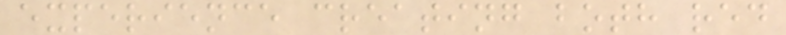experience creating both red
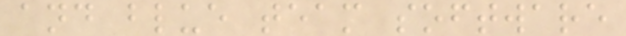and blue team software
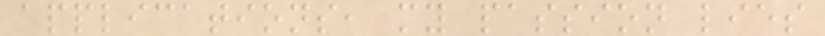applications, my passion lies
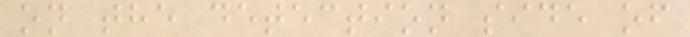on the detection side of
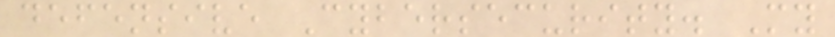defensive Cybersecurity. My
